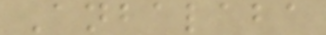Anbalaba
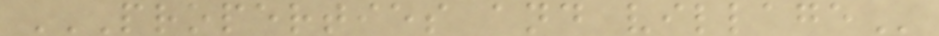PROPERTIES AND VILLAGE
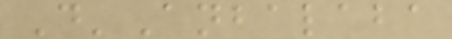D'Anbalaba
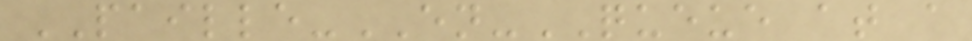PAILLE-EN-QUEUE at a
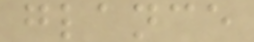glance
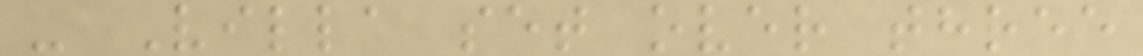- Villa set over three
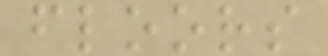floors
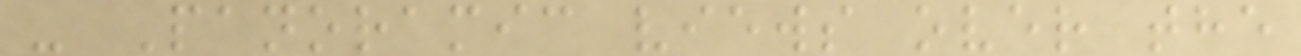- Panoramic views over the
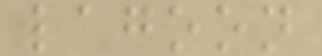lagoon
